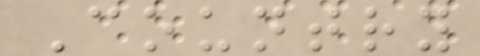Country
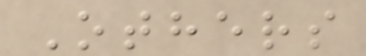Others
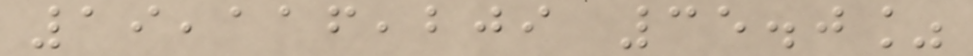19,116,209 35.0%
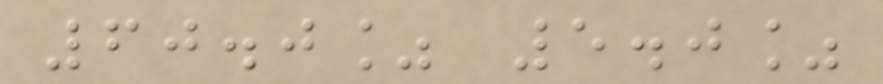60.0% 5.0%
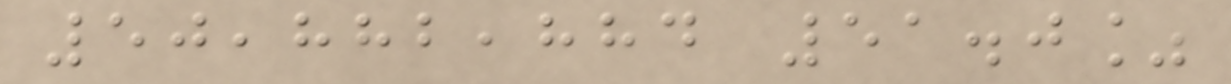50,882,884 51.0%
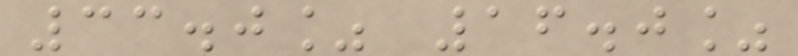33.0% 16.0%
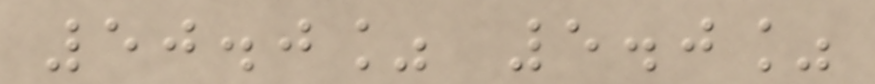50.0% 5.0%
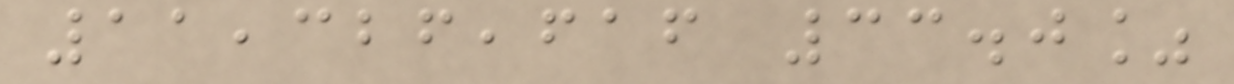11,326,616 33.0%
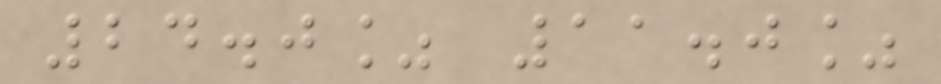24.0% 11.0%
